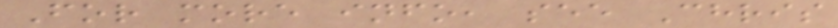For more info, see Chris
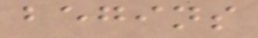begins
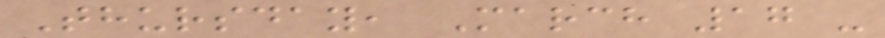Thursday, March 17 -
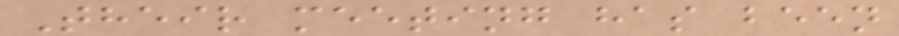Their meeting has been
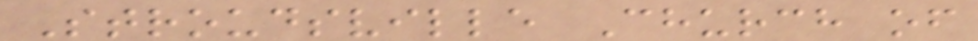Stroudsville Church of
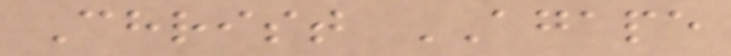Christ AGAPE
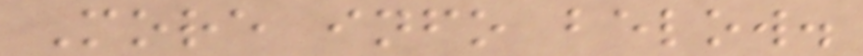More info below.
